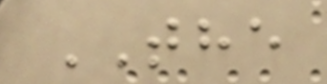THE
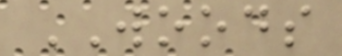WOODS
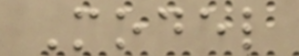Model
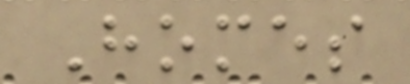Homes
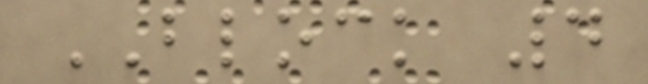BLOCK 4
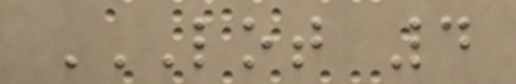LOT 4
